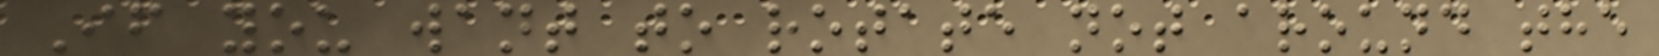If you want to rotate not around the
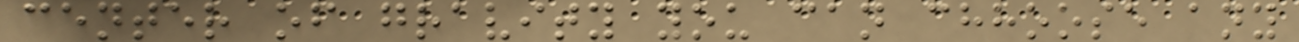center of gravity you can chhoose any
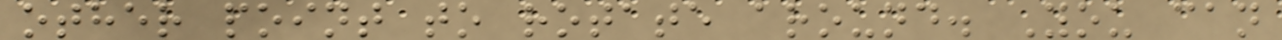other point to rotate around. You can
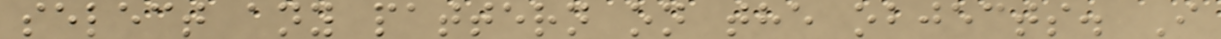select any pattern on the objects. I
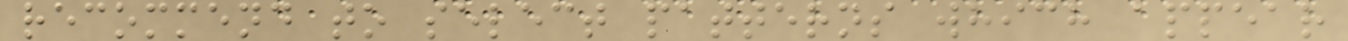recommend to select patterns which appear
